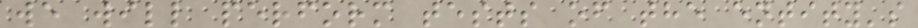we will perform tests of the entity's
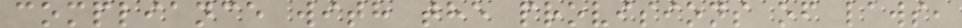compliance with the provisions of laws,
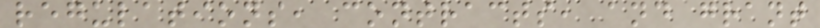regulations, contracts, and grant
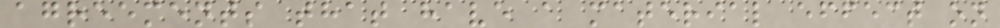agreements that have a material effect on
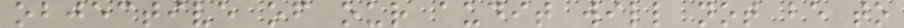objective of our audit will not be to
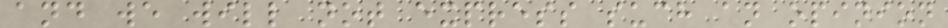and we will not express such an opinion
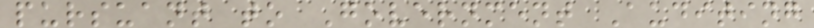pursuant to Government Auditing
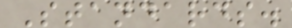Standards.
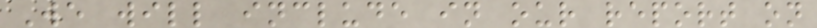We will include in our report on
